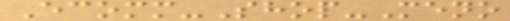Ecomm-Shop-Meno
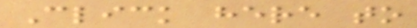Click here to
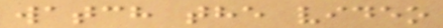watch the video
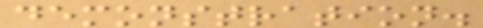demonstration.
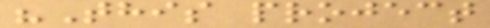"This project
